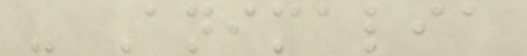- Animalia
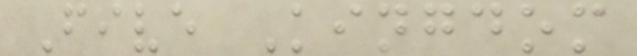Five Kingdom
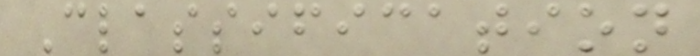Classification
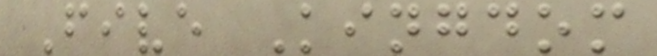Five Kingdom
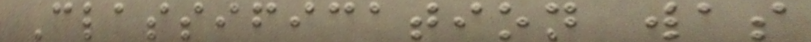Classification was
